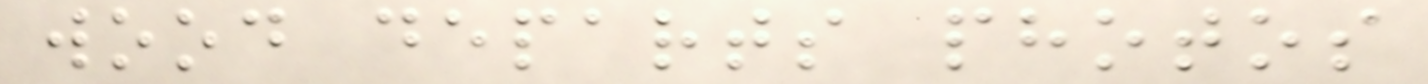wood departs photos
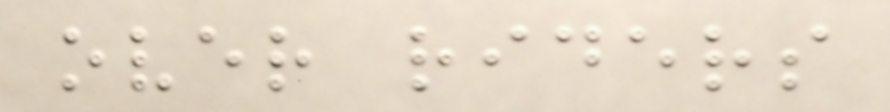over riders
